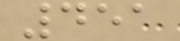451
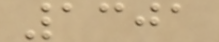1301
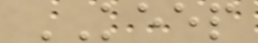KEEP
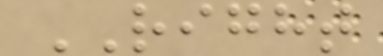RIGHT
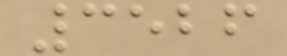3526
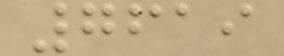7619
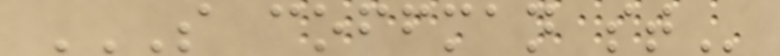S COFFMAN ST
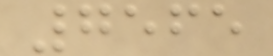7565
